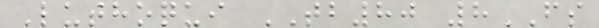Luthoqui TB80 8FS
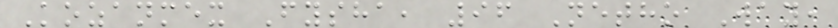Kozanmex Fysha, 96 Netho Way,
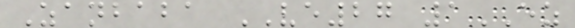Zanbaba VE27 1EZ
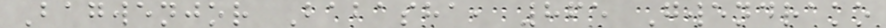Bagwenjor Babasha, 865 Gwendrako
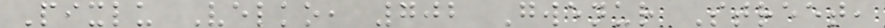Pixlu Velko, 702 Gwenur Street,
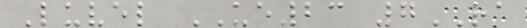Luvel UE23 7RA
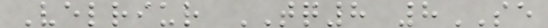Velriur TQ8 8SE
